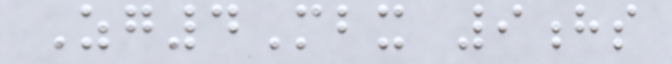Zg4Mbx 9hs
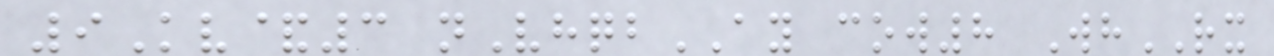9Kv&3 nVhqbAY cow8 WhRX
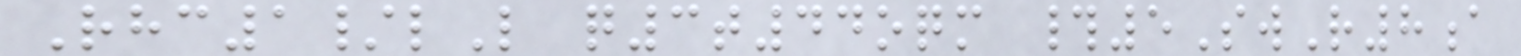Rhc1/lL q3t44oqm #5SwR8a
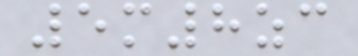5m8zc
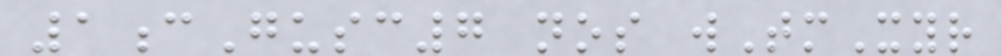1cGusc7 nos wTmXyr
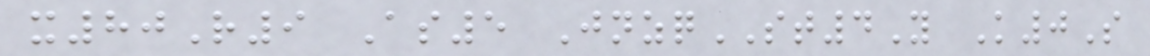x80R9 As5 JnzqST4Y K0S
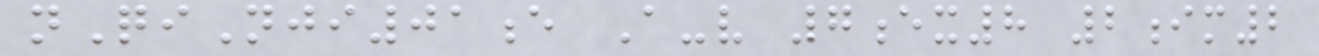nQiNji01e A-v 7ex8 2im2
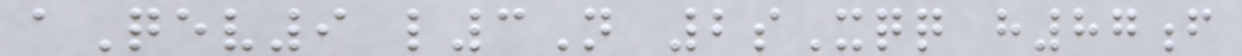aQev9 l3N 2sXqq h87f
